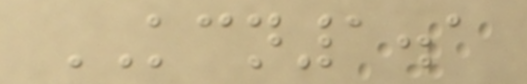KCN1.1
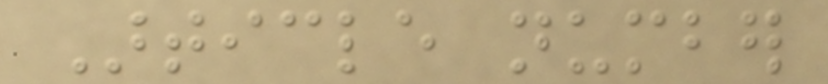Article number
